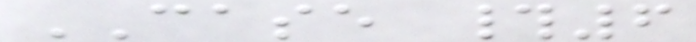CASE #6
